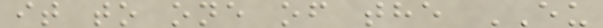it to one of the EU
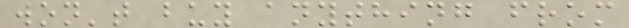won't buy anything from
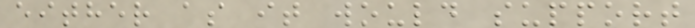either as it would support
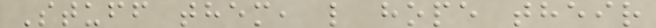Stuff them, l hope their
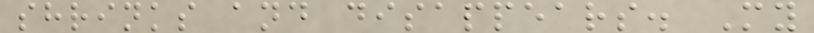shrinks and disappears. My
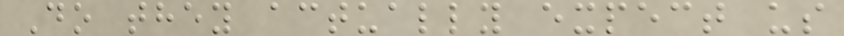Do they actually expect us
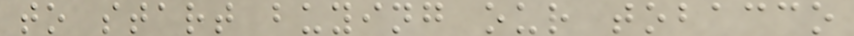to start buying our tobacco
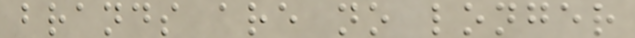brands are no longer
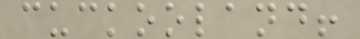cuckooland!
